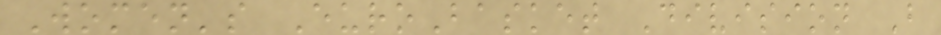Women's EuroBasket Division B
